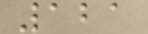121
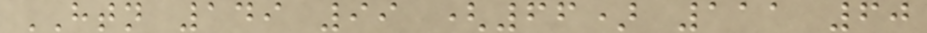HTN 149 99 (66) 111 60
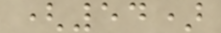(54)
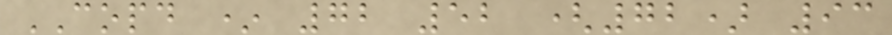COPD * 72 52 (72) 93
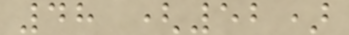48 (52)
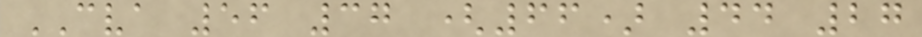CVA 56 37 (66) 44 27
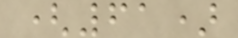(61)
